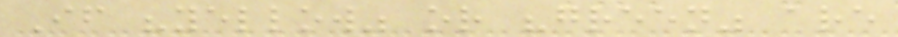If "yellow" or "green" are
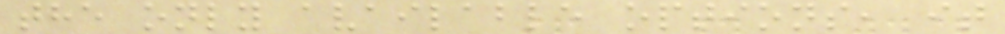the only available options, it
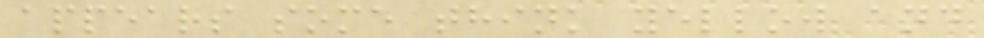appears some think yellow and
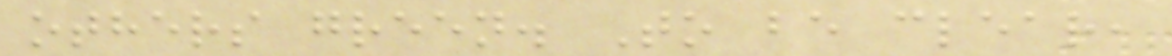others green. To be clear,
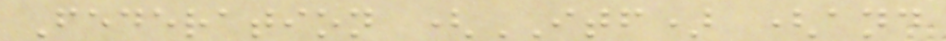Federation (ITF) (and
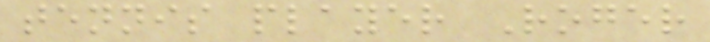tennis player Roger
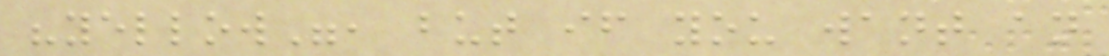"yellow", but if you want an
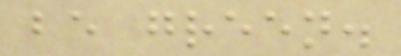be green.
